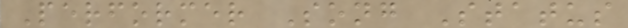Performer Song Status
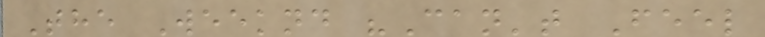The Weeknd "Can't Feel
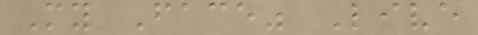My Face" Live
